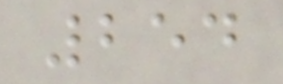254
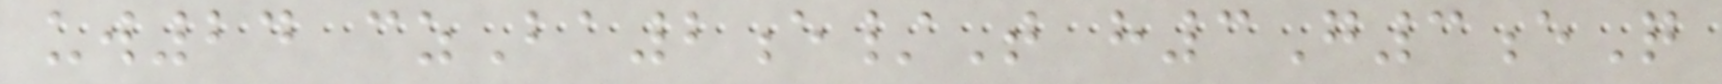uw24 czBa2e/T h3G3eQ
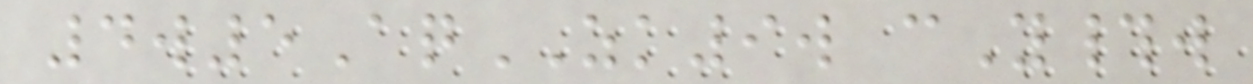4w5AqZK9w cY#w
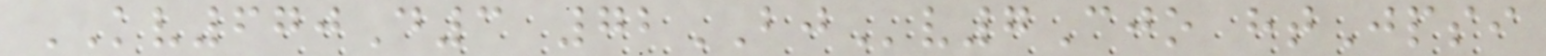KV670D3 72BJv7Cjo htJpsi
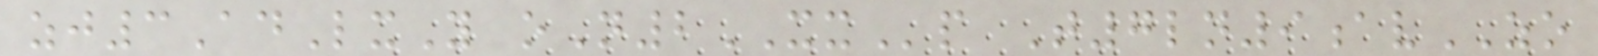zj3AdLxY oN2XXp T7ln9avZO
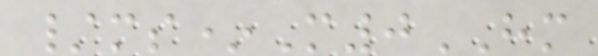/ms*M0HM
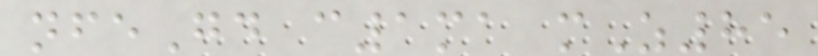nfeGd c1ma mZ85
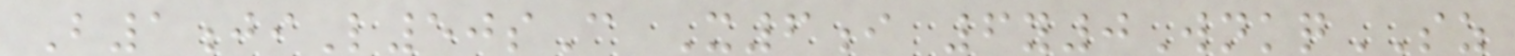B1jiL50sC X6i 6y0WnkqSZ
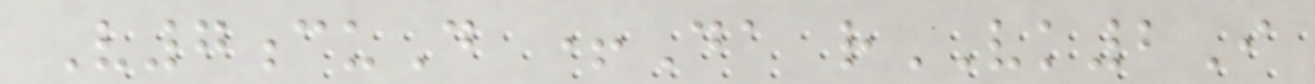V7cuD +Da rVK2I
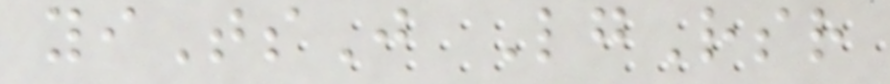yiTsJ LgRsr
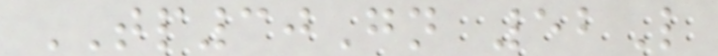TP30Gn 52L
